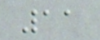11
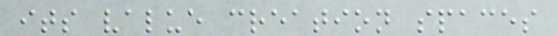its value creation spaces
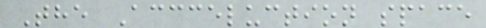The Accceluction space
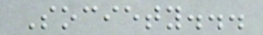Society...
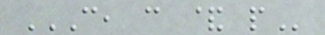C, C & P
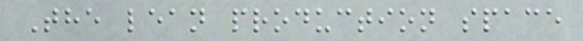The lean production space
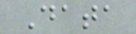Data
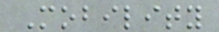Mobility
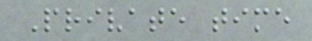Private time
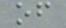of
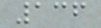136
